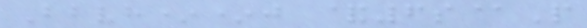Bbvh**j &6s@P
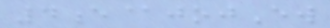4e@jojEw
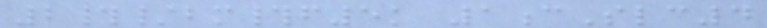2#/bm#f5k 1cSlc4
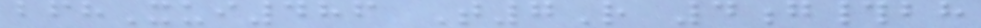bfhXui486 T7R 4g#bh
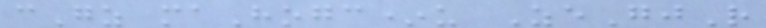cGz maHogc*u ZeGjR
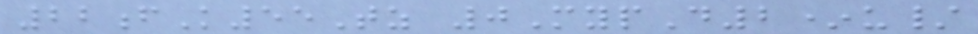22fK55Tz 0MypD2*u/
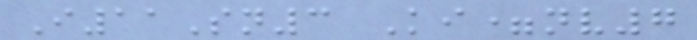I11Sn3 Ki=nv7
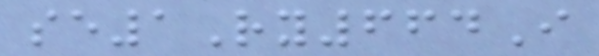se1Ry664I
